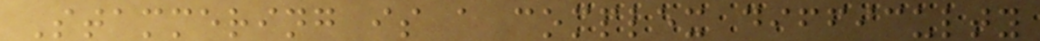Stammering is a complex difficulty
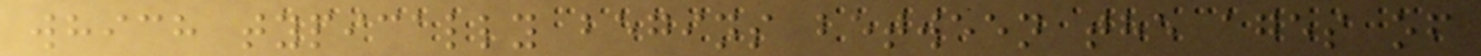which typically begins between the ages of
